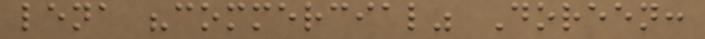lena "commercial" Doreen:
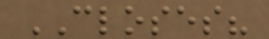CLOSES?
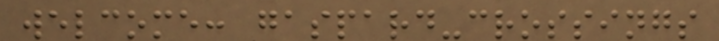welcome: gaspard-crossings
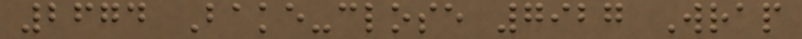2674 Bake-close 7927 Wrap
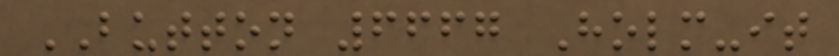BUTTON 6667 Holm-it
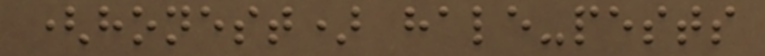(honest) hale-pests
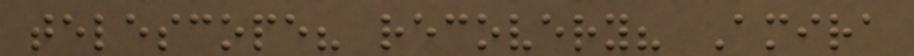telescope? recovery? Amira
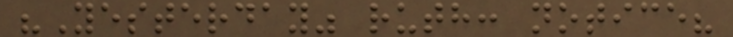"Yesterday" ruth: notice?
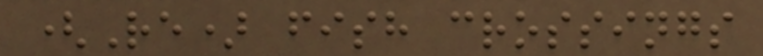(Re) fish crossings
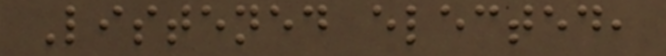Listened elected,
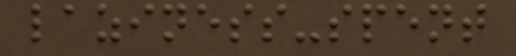laziness-spent
